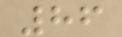86
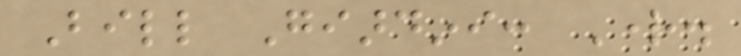Bill Giardini: Right.
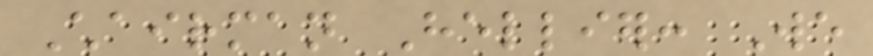Chairman Hellier: We
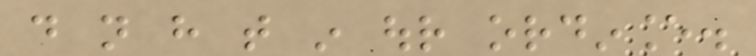do not have that in our ordinance.
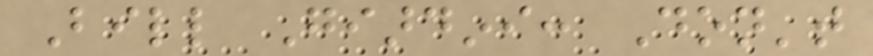Bill Giardini: Don't
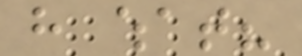have what?
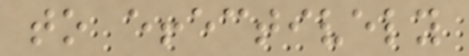to effectively
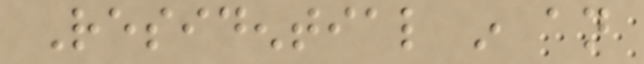Residential in an
